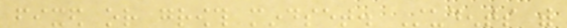fixed or growth mindset. Students with
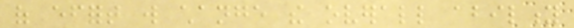of effort will change the overall ability
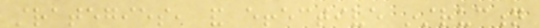strategies, and effective instruction
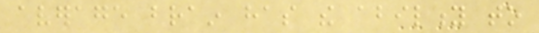average brain has the ability to
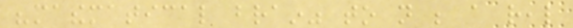"mathematical brain" to not be a real
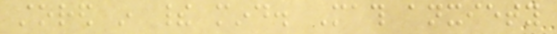stored in their mind. Math anxiety
